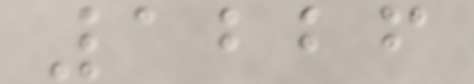1226
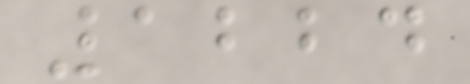1224
